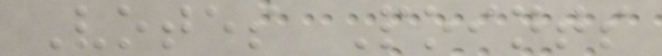Votes Points
